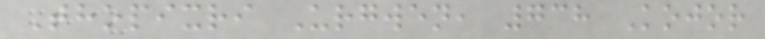Thopixri Urgwen, 738 Kojor
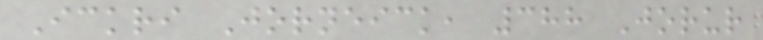Ickri Jorneick, 388 Jorur
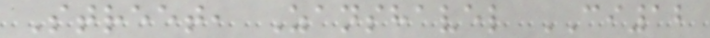Street, Zanshavel CI12
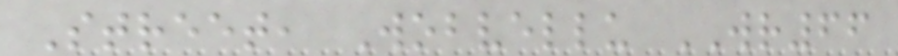Street, Wobvellu WR66
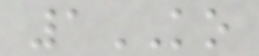1KO
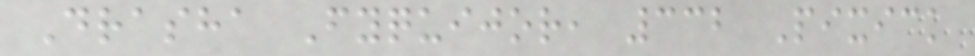Drasha Fyquijor, 332 Pixick
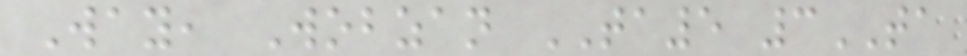Way, Wobzan TA5 3TA
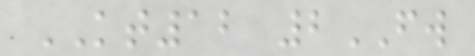KT12 2FW
